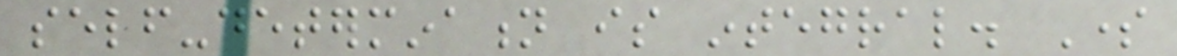self-determination is integral. Some
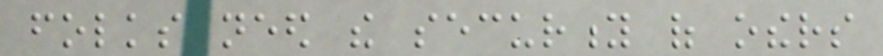folks need the security of others
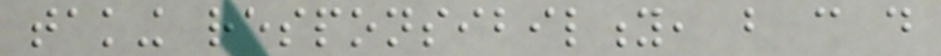taking responsibility, but can do
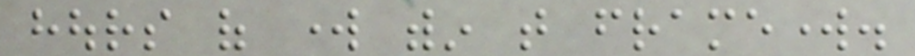hours of work within that framework.
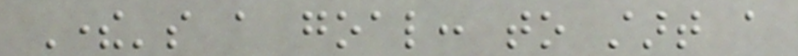There's a goal: to start a
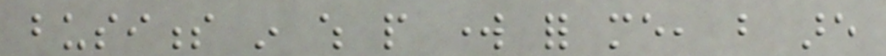business in which people work for me, but are
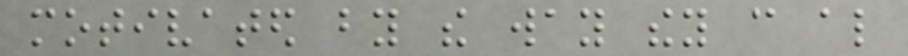motivated by the way they can also
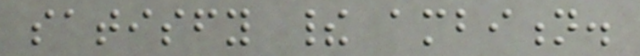satisfy their ambition.
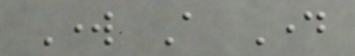Work A Day
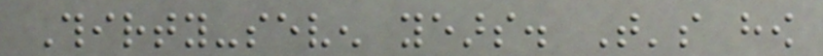Thirty-seven years. That's how
